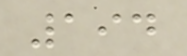194
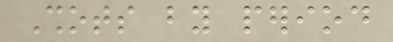Shots by period
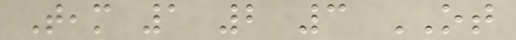Team 1 2 3 OT
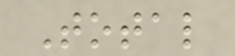Total
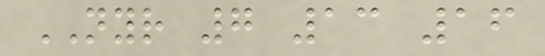NYR 7 13 16
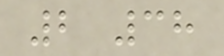2 38
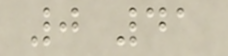0 41
